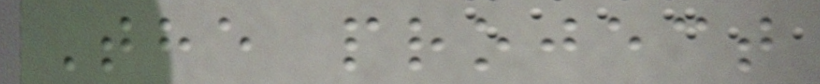The project
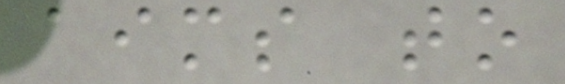aims to
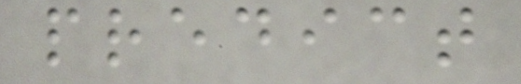predict
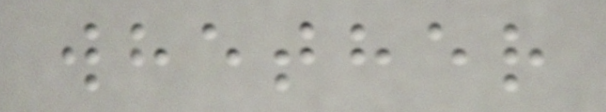whether
